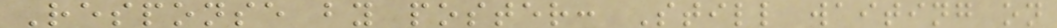Response by poster: Still waiting on
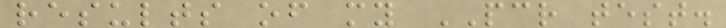results of my PCR test.
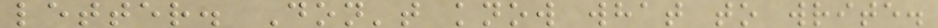letter. Don't know what to write.
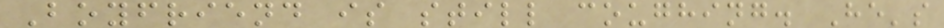Boyfriend is still coughing. He's
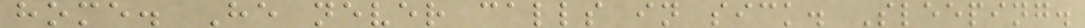home. He never calls in sick. Sleeping.
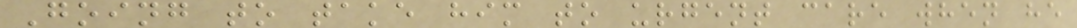Going to take him to urgent care when he
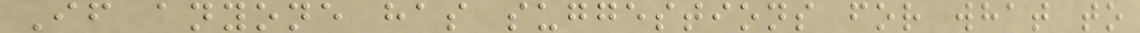If anyone has suggestions for what to
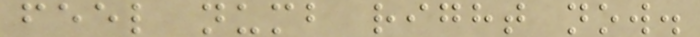feel numb right now.
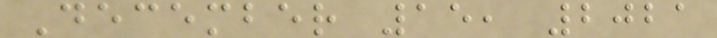December 15, 2021
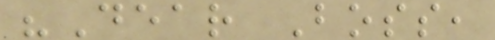"Dear Boss,
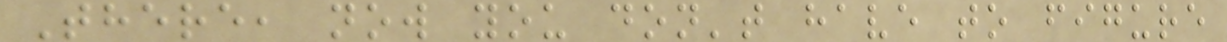There, now you don't have to figure
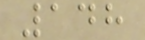148
